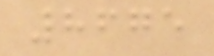8675
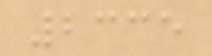2335
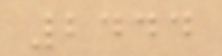2444
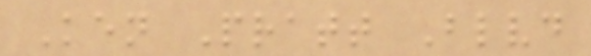Ken Pratt Blvd
